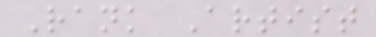Rank Artist
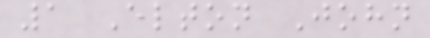1 Elton John
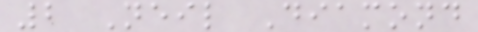2 Neil Diamond
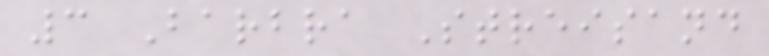3 Barbra Streisand
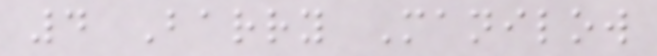4 Barry Manilow
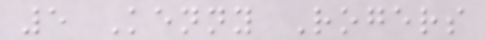5 Kenny Rogers
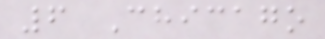6 Chicago
